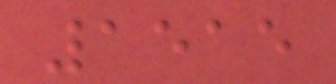1515
